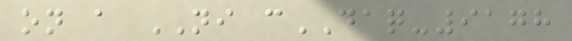on a NI cDAQ-9178
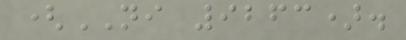(NI 9263).
